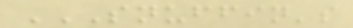SNUFFIN'S
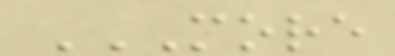MORE
